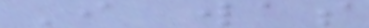I was
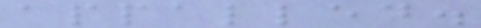appalled.
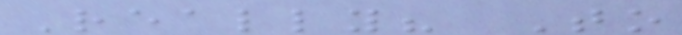Really? To
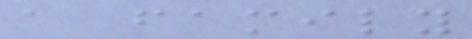a family
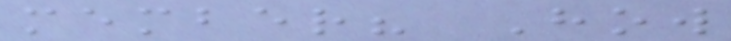member? How
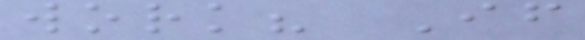work? If
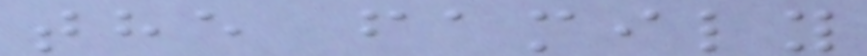the family
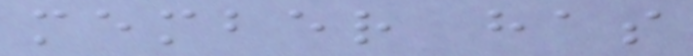member has
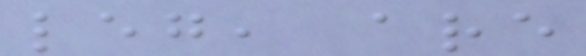leg, are
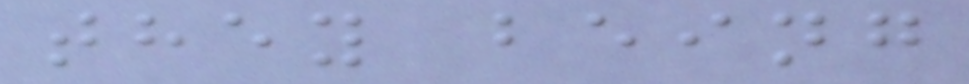they being
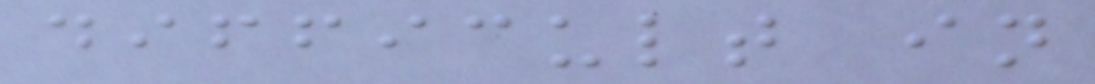difficult in
